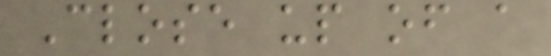Close up of a
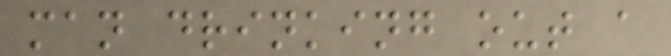man drinking out a
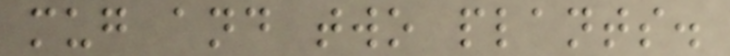mug and two plants.
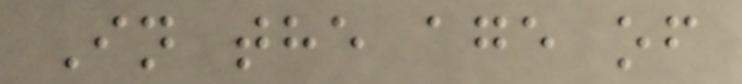In the age of
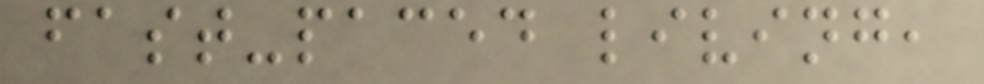fast-paced living,
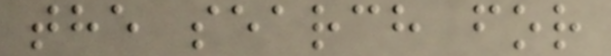the search for
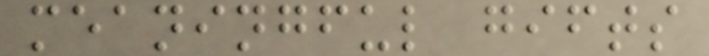meaningful gifts
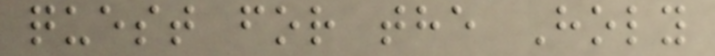quest for the Holy
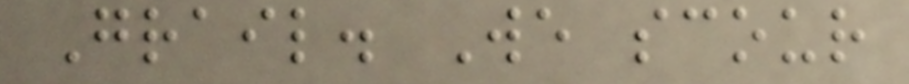Grail. We scour
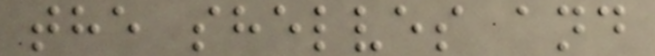the shelves and
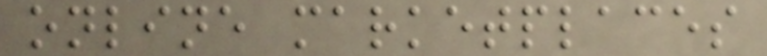online marketplaces
